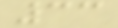33
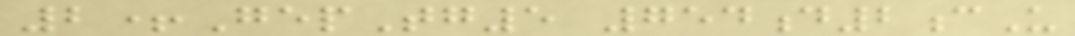2+GepTg5 754d2cU
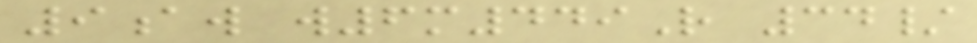9aw w6m449R 34/
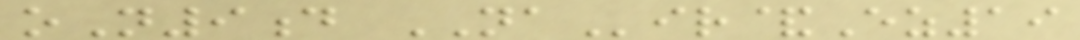oN9d NAir&Ez19
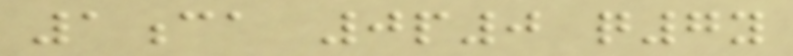1ca 0p0 q7y
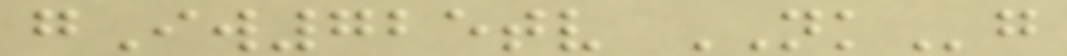gIw725tv NKg
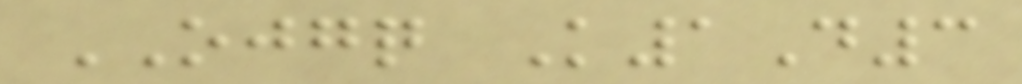OJGQ K1D3
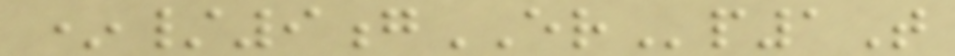*/9gERp1T
